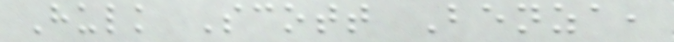Hulk Scott Benza,
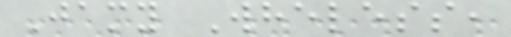Jamy Wheless,
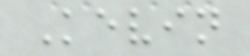Kevin
